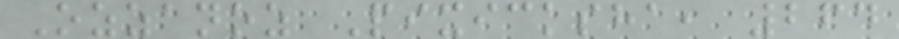Ozzanoz Pixicksha, 264
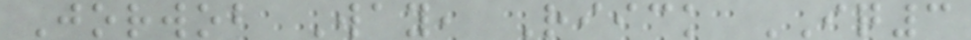Jorwob Way, Riick IQ3
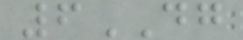6DG
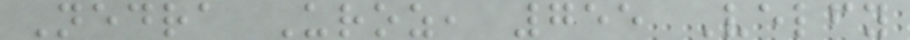Nedra Uroz, 755 Velfy
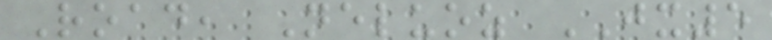Road, Neluoz JX5
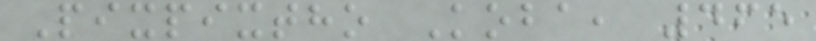Pixpixtho Koba, 465
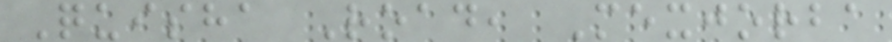Quisha Road, Mexjorba
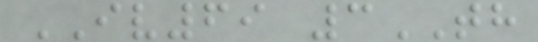IV69 3TH
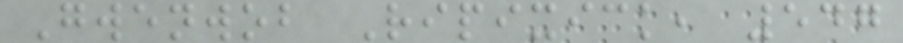Gwenwob Ripixick, 547
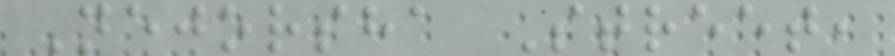Nejorsha Street,
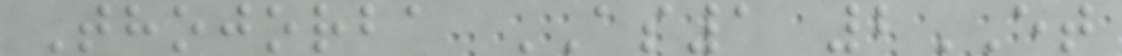Thojorba AS1 2ET
